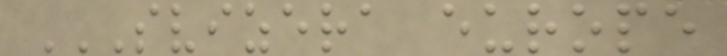SVIZERA EUROPE
